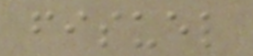fisuel
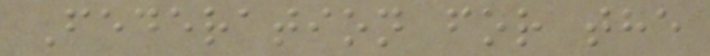Federation for the
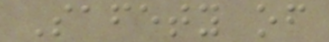Safety of
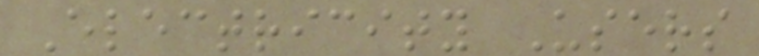Electricity Users
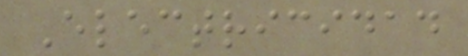Electricidad
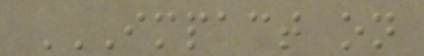IMPACT ON
